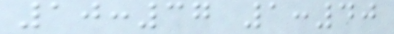10:37 1:40
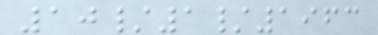10/1/1963
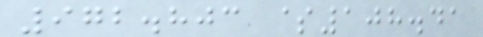972.803 $108.41
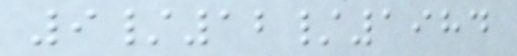9/12/1984
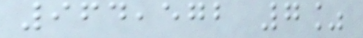964,572 7%
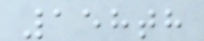158th
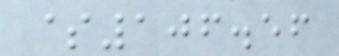$106.56
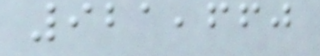921,660
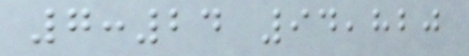7:24 94,820
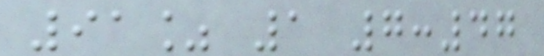91% 1 7:47
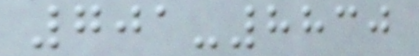701-8830
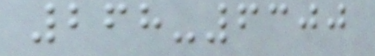268-6300
